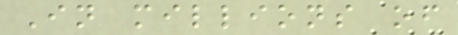In millions of
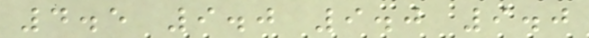4.5 9.0 9.0 9.0
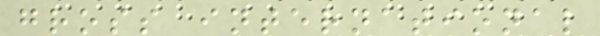gross international
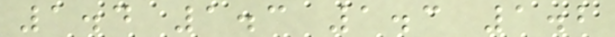1.4 1.3 1.3 1.2
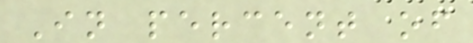In percent of
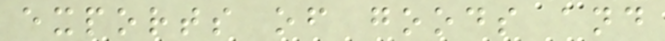exports of goods and
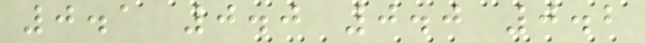0.1 0.0 0.0 0.2
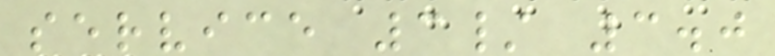service 3/ 3.0
